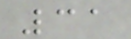31
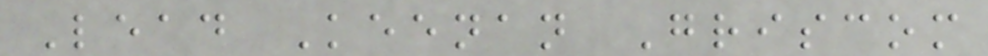Lead Keenan Griscom
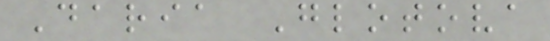Daria Glotova
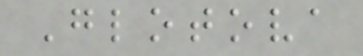Glotova
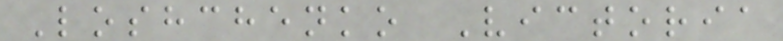Loshchenko Victoria
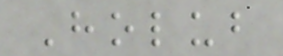Holub
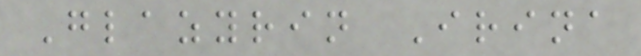Glazyrin Irina
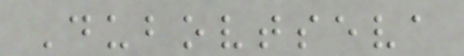Dubovtseva
